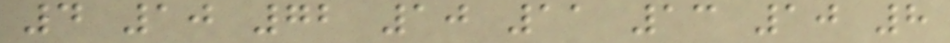4 10 72 10 11 13 10 8
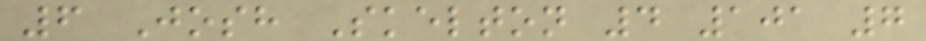6 Josh Skelton 4 101 7
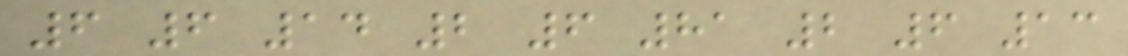6 6 14 2 6 81 2 6 13
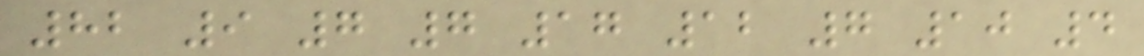82 9 7 7 17 12 7 10 4
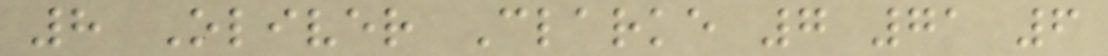8 Oliver Clarke 7 71 6
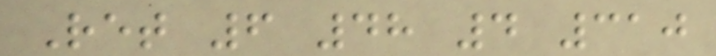Ret 6 48 4 310
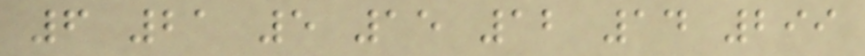6 21 5 15 12 14 299
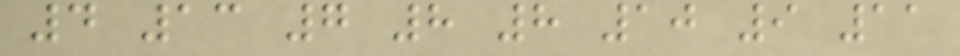4 13 7 8 8 10 9 11
